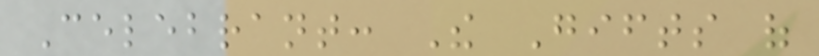Celebrant: The Gifts of
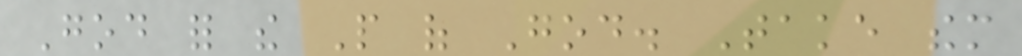God for the People of God. Take them
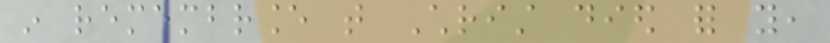in remembrance that Christ died for you,
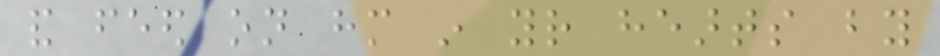and feed on him in your hearts by
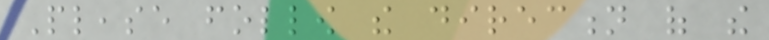Please follow the direction of the
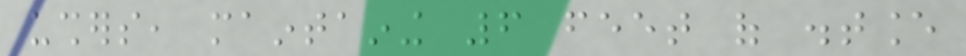ushers, maintaining 6 feet of distance
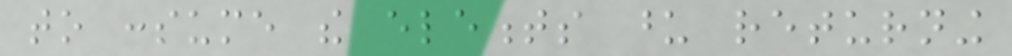to consume the elements upon returning
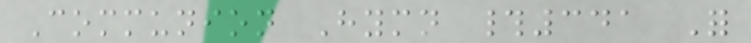Communion Hymn #341 For
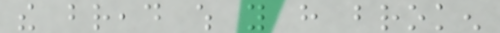the bread which you have broken
